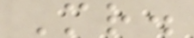Mr.
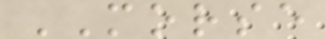MORSE
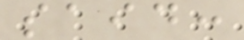said:
